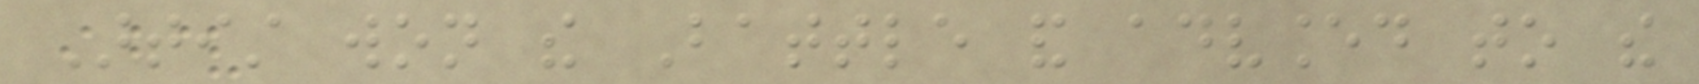Artist won the Battle and advanced to the
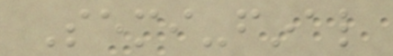Semi-final
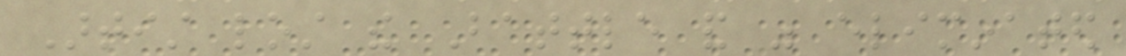Artist lost the Battle and was eliminated
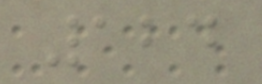124
